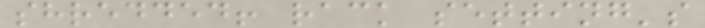shredded! rack setting's
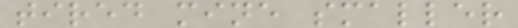tired mine smaller
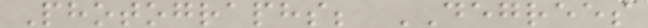Photographs; DEGREES
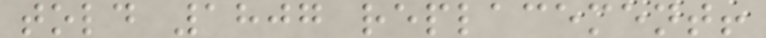told 1807 replacement!
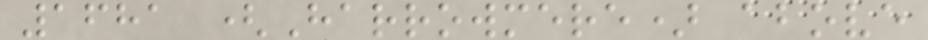1681 (Harrowmere) above
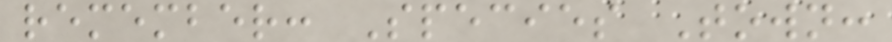remember: Species Town:
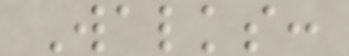Walks:
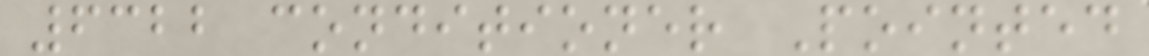6322 conditioner Pointed
